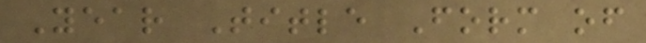Year Title Form of
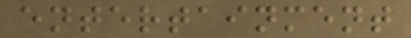entertainment
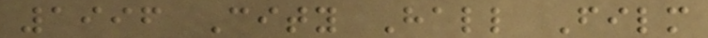1996 City Hall Film
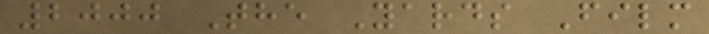2000 The Yards Film
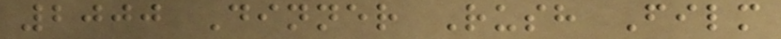2000 Dinner Rush Film
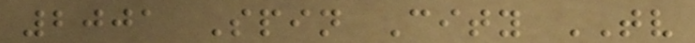2001 Spin City TV
